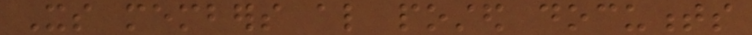Its members also posted documents
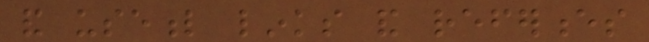and useful links and references
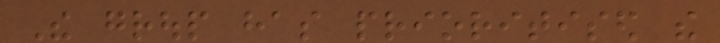The group has prioritised the
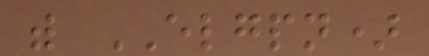with ELGPN)
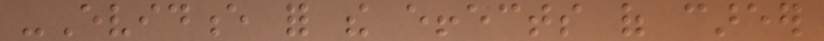-Evidence for the effects of career
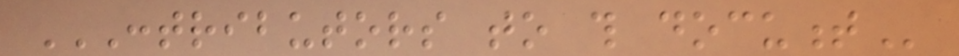CONTRIBUTORS TO THIS DOCUMENT
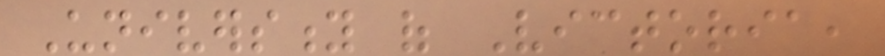University of Victoria,
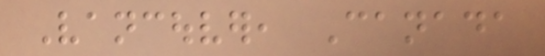Vancouver, Canada
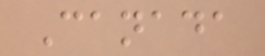Canada
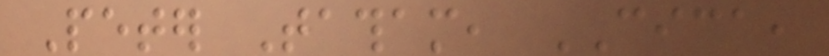Peter Tatham, CICA,
